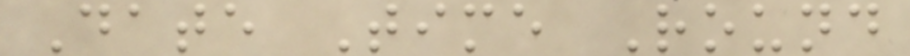Date Time Round
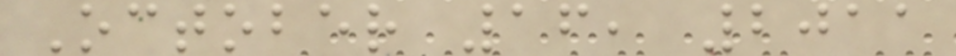October 16, 2011
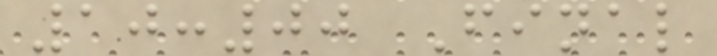10:00 Final
